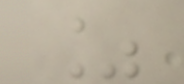%
